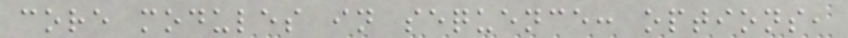core modules in sequence: options,
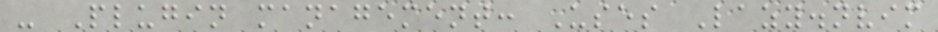- Plugin management: Uses Lazy.nvim
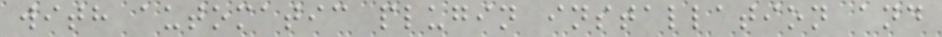with automatic plugin installation and
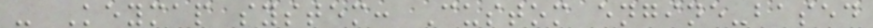- Keymap system: Custom engine-based
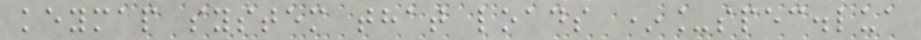keymap system that loads *_spec.lua
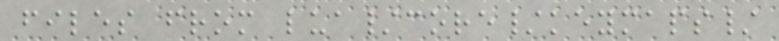files from lua/core/keymaps/
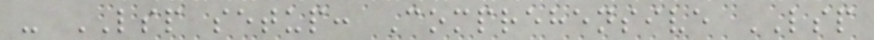- LSP setup: Comprehensive LSP
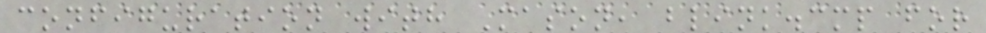configuration with Mason, blink.cmp for
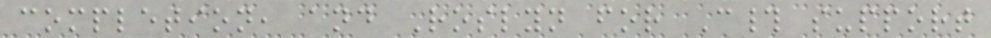completion, and Roslyn for C# support
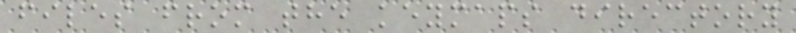files from the keymaps directory
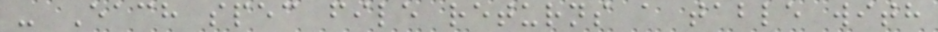- Each spec file returns a table with
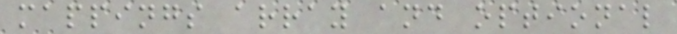mappings array and optional
